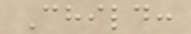Child:
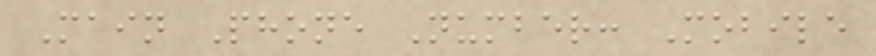Main Phone Number: Mobile
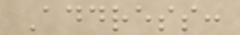Address:
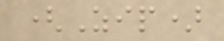(Zip)
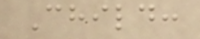Child:
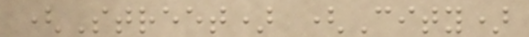(Street) (City)
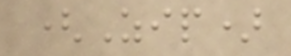(Zip)
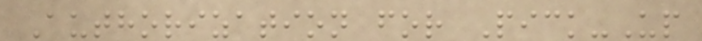Authorization for Pick-Up
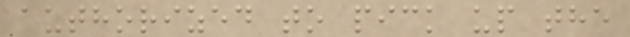authorized to pick up the
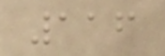116
